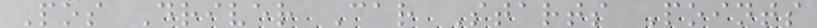Pos Driver Car Starts Points
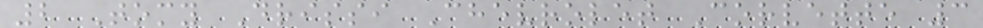2 Tomy Drissi Chevrolet Corvette 3
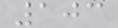103
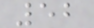52
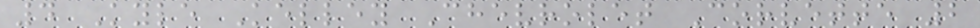4 Kyle Kelley Chevrolet Corvette 2
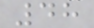48
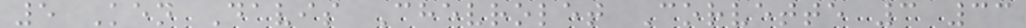5 Ken Davis Chevrolet Corvette 3 33
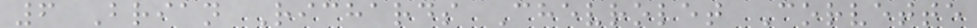6 Brian Richards Chevrolet Corvette
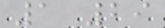1 29
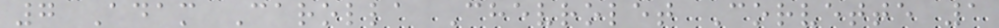7 Adam Carolla Chevrolet Corvette 1
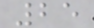25
